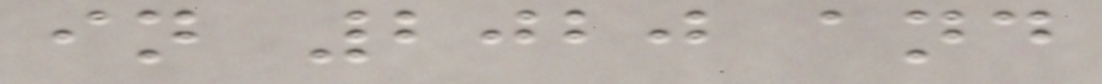in 2020 and
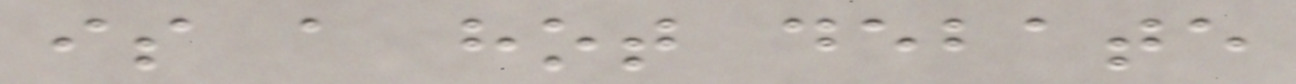is a hot debate
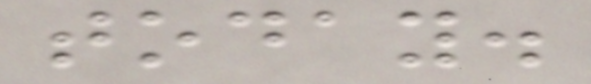today.
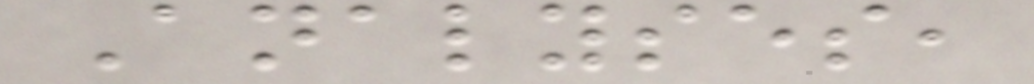Analyses,
